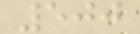500
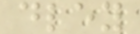dley
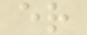er
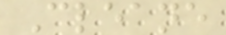Cleane
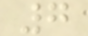7
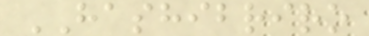HASHIBRIRO
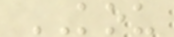KOU
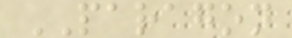PARAGON
